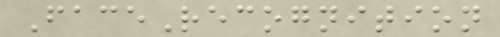FaceRecognition
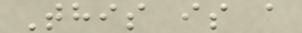This is a
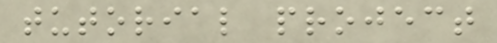tutorial project
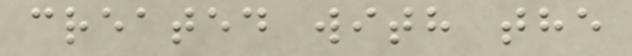created with the
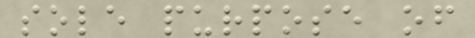sole purpose of
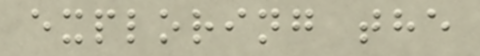exploring the
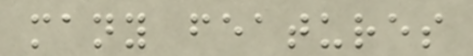many features
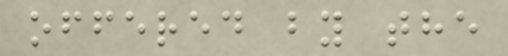offered by the
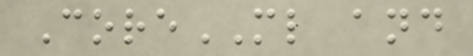CoreML and
